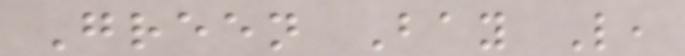Green Bay L,
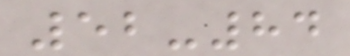52-84
